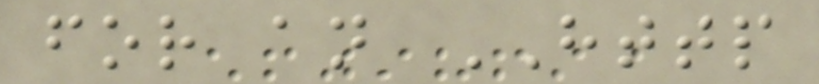for an HTTP
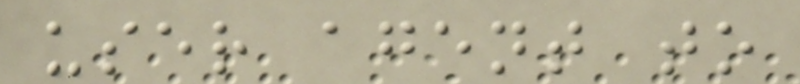user agent to
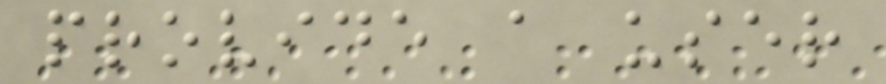provide a user
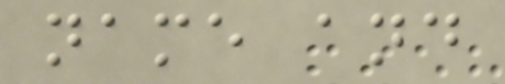name and
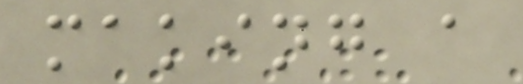making a
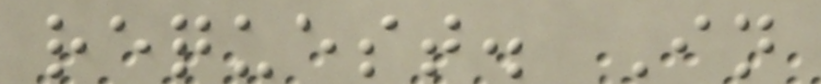request. In
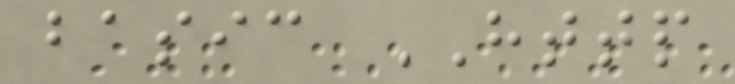basic HTTP
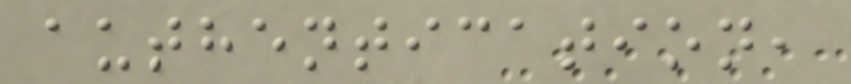authentication,
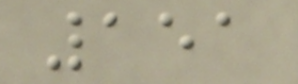151
